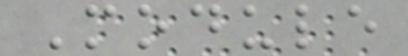Module
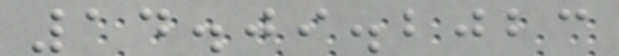14.09.2023
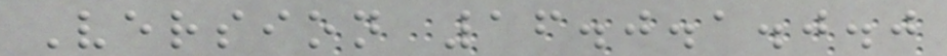Version 16.0.1.0.0
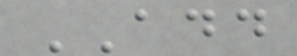ADD
